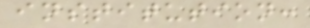institution:
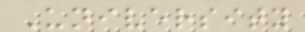University
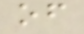of
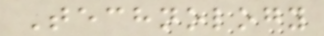Technology
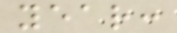year:
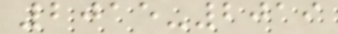2015-2019
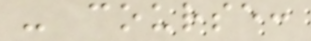- course:
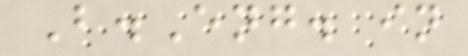B.Eng. in
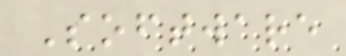Software
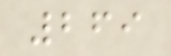269
